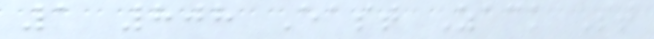1 808 East Zack St
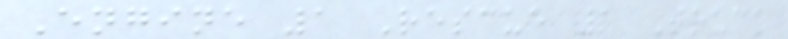Engine 1 Rescue 1 Truck
